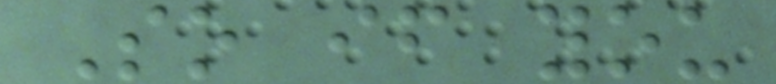So if you
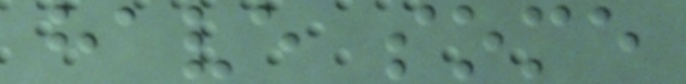have some
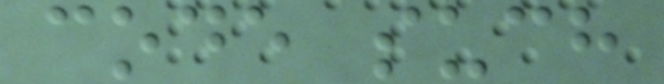code such
